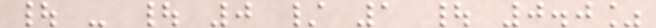| - | 0 / 1 | 0.0%
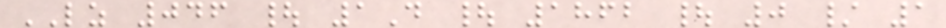LZ 046 | 1D | 1862 | 0 / 1
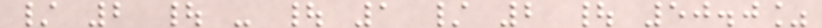/ 2 | - | 1 / 2 | 50.0%
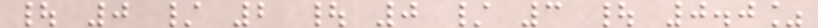| 0 / 2 | 0 / 3 | 0.0%
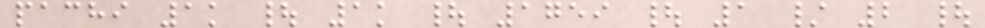pachi 1k | 1k | 1759 | 1 / 2 |
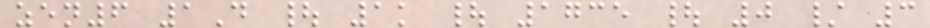zen6 1D | 1k | 1735 | 0 / 3
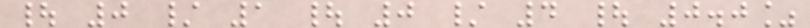| 0 / 1 | 0 / 4 | 0.0%
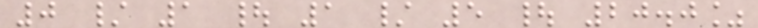0 / 1 | 1 / 5 | 20.0%
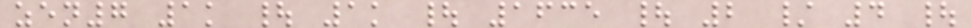zen7 1k | 1k | 1635 | 2 / 4 |
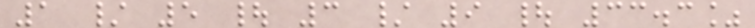1 / 5 | 3 / 9 | 33.3%
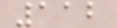112
